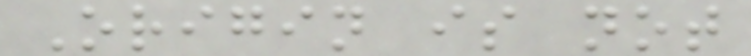Origin is not
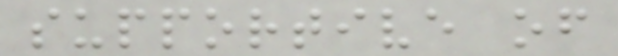supportive of
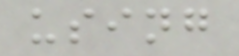using
